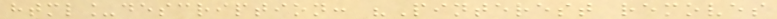html_description: "Pinterest removes
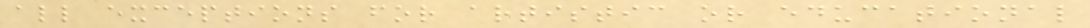all exceptions for artistic or educational
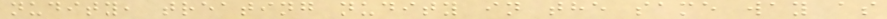nudity, treating nudity in the same way as
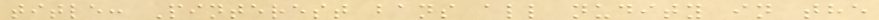title: Pinterest bans all nudity in the
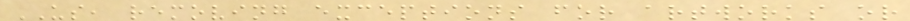US, removing exceptions for artworks or
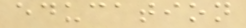education
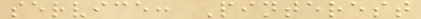service: Pinterest
